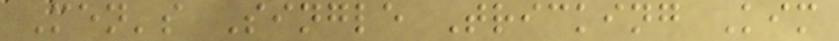Men's Single Tricking Kim
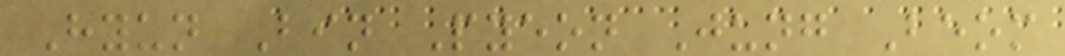Hyun Bin Pyeon Jung Beom
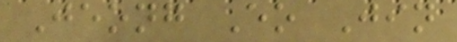Jeong Eo Jin
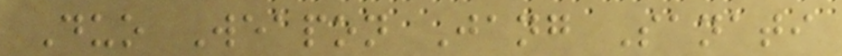Duo Weapon Jang Sanati
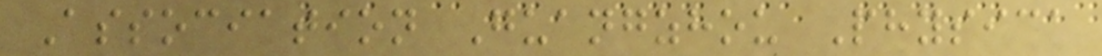Association Guangzhou Physica
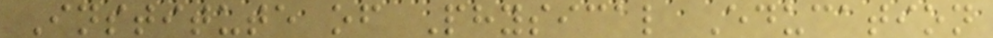Institute of Physical Education
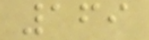169
